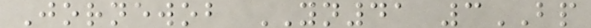Jornewob YN41 3BP
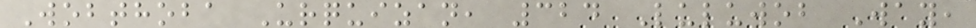Wobthoba Urquizan, 324 Luluwob Way,
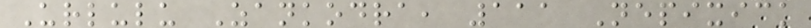Urlulu Zankodra, 111 Nepixick
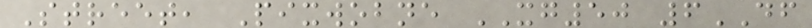Street, Pixwobne XG50 6DF
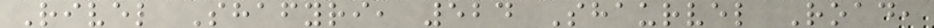Rivel Shafyri, 524 Shaurvel Road,
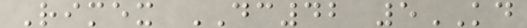Rimex DC42 5KD
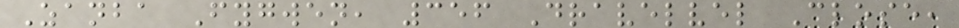Zanba Fygwen, 356 Dravelvel Close,
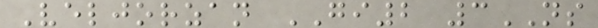Veljorzan GI2 3NS
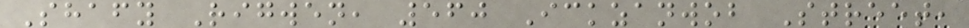Shafy Rigwen, 560 Ickzanwob Street,
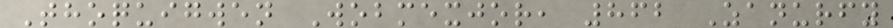Thoquigwen Wobmexjor, 862 Zanurfy
